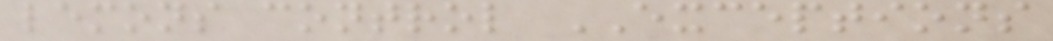lemons control EXCEPTIONS
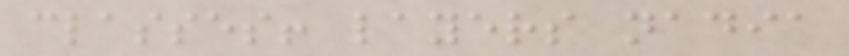classes! layers nadia
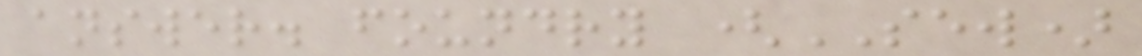answer. foundry (SEW)
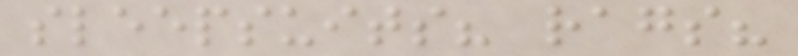sleepsuits? rags?
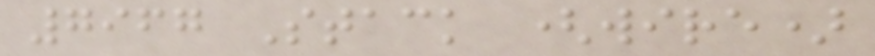7967 Stack (wire)
